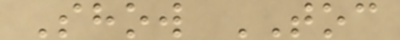Show TOC
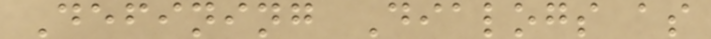Defining Dialogs as
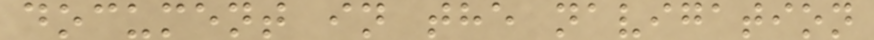document in the navigation
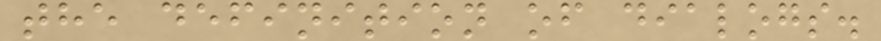the definition of dialogs.
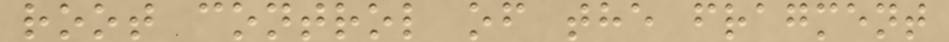root control of the fragment
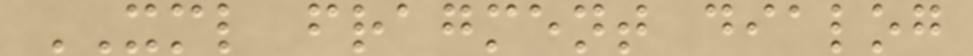XML fragment dialog
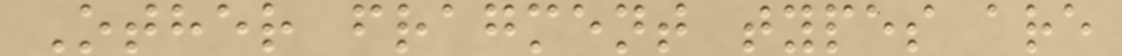Other fragment types are
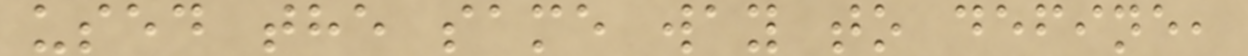used the same way to define,
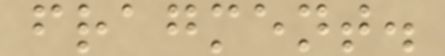fragment.
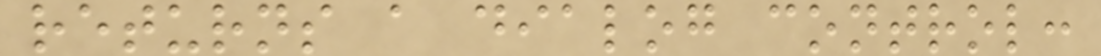returns a dialog control:
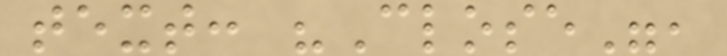text: "Close",
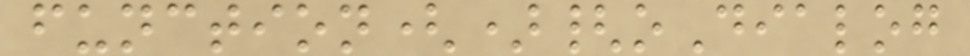function(){oDialog
